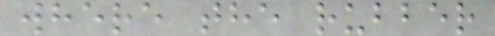where the rubber
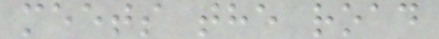meets the road
